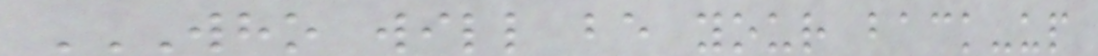WHO WILL BE YOUR BACK-UP
